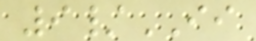9/II
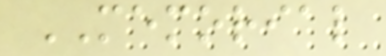MEMORIAL
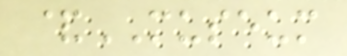&MUSEUM
